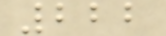222
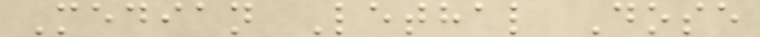Median Lethal Dose
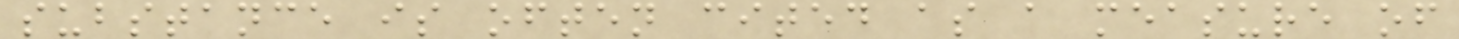substance is often cited as a measure of
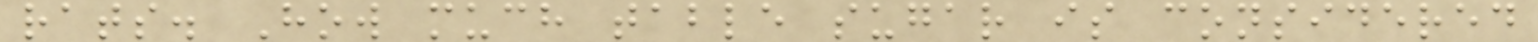rats. How much table sugar is considered
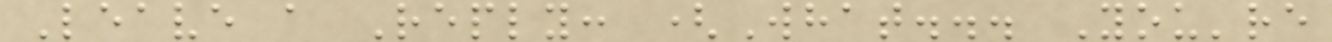Leave a Reply: (What... You're
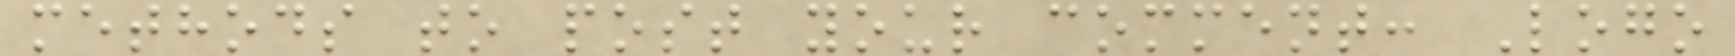methods to post your comment: Logo
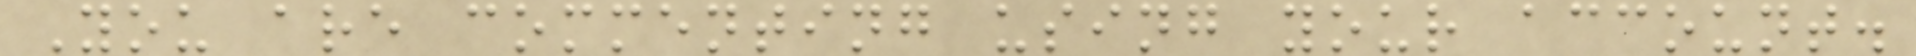You are commenting using your account.
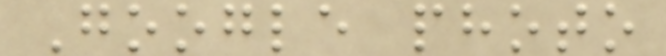Google photo
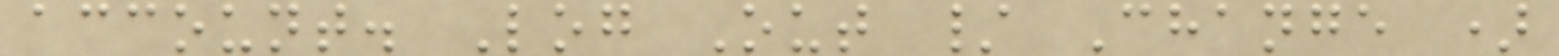account. Log Out / Change )
